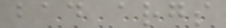bad args
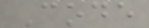Code
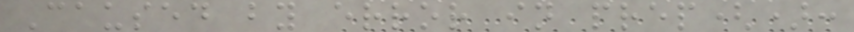Caused by error in prep():
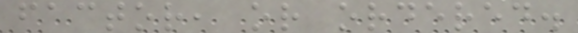factor, or ordered.
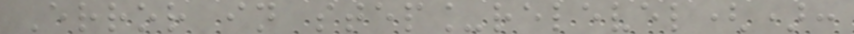Error in step_relevel():
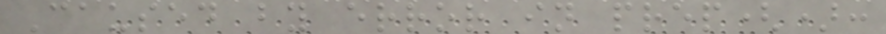Caused by error in prep():
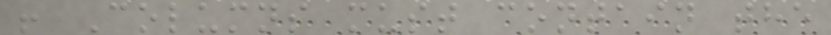! Columns must contain the
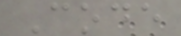Code
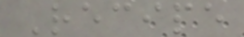Recipe
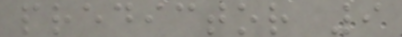predictor 9
